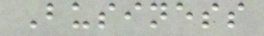Business
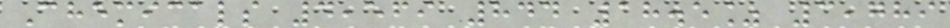Chemicals 4,569 844 18.5% 3,789
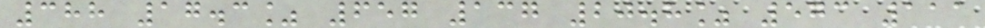388 17.3% 657 137 20.8% 573 111
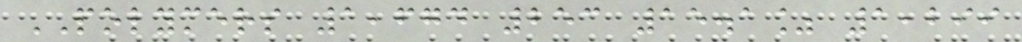POLYMERS 1,674 253 15.1% 1,299
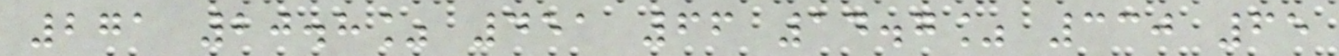271 20.8% 451 66 14.7% 330 65
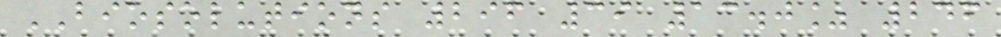BIOSOLUTIONS 296 39 13.0% 246
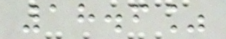18.6%
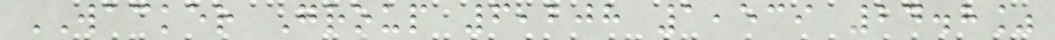WACKER Group 6,208 1,539 24.8%
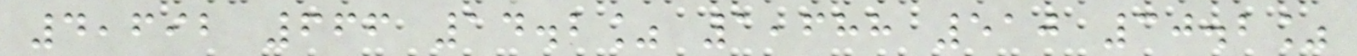4,692 666 14.2% 1,688 510 30.2%
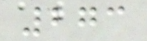273
